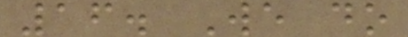16. We do
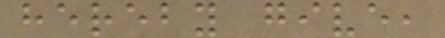hereby give,
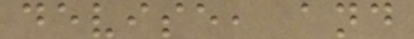devise, and
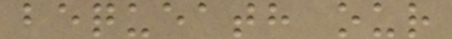bequeath our
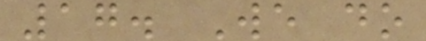17. We do
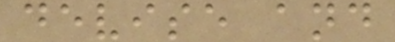devise and
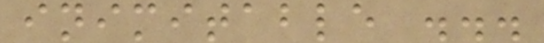inimitable ...
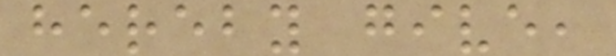hereby give,
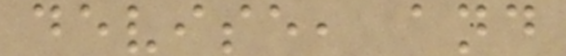devise, and
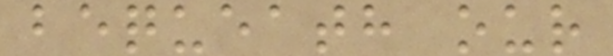bequeath our
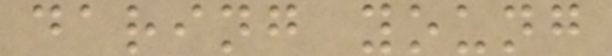daring young
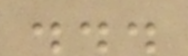...
